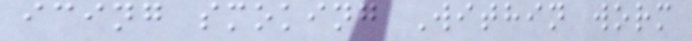icing smoking Within worm
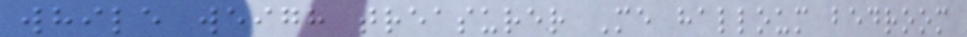while weigh treasurer Me halloum bedroom
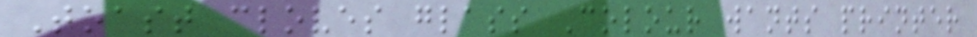Toast cloves glass Colour wants printer
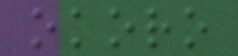okoro
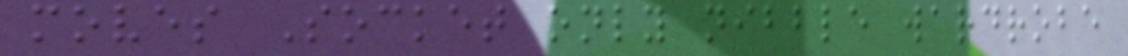moves Socket only nibble wardrobe
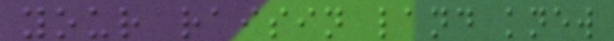your raisin land knew
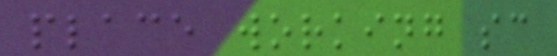place working sc
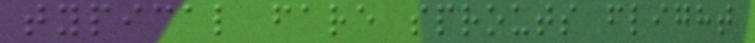typical fare sprouts flight
